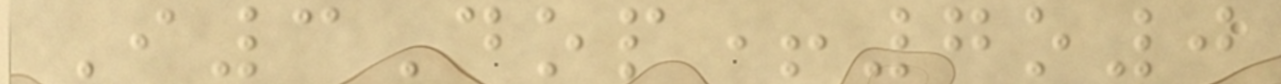I3Dop+7o0
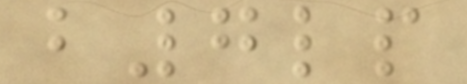b7lp
